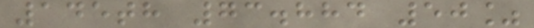145th 73.884 50%
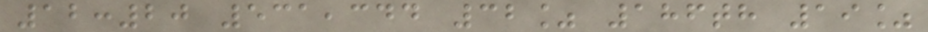12:20 531,344 32% 186th 19%
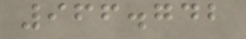966.742
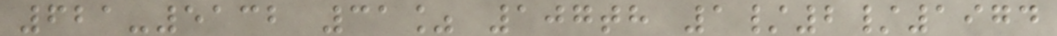621-5132 31% 107th 1/2/1974
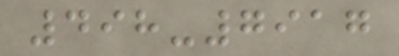498-7917
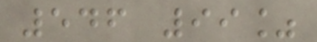546 99%
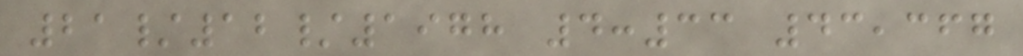21/12/1978 4:33 43,367
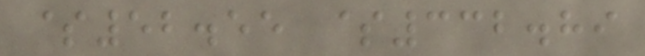$52.55 $332.89
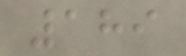189
